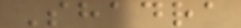Shadra
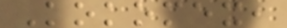Kokomex,
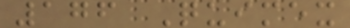176 Quimex
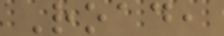Road,
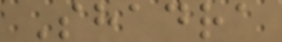Shadra
